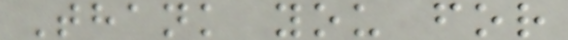Thank you for
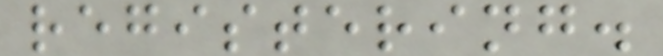registering.
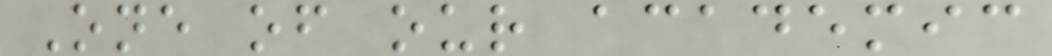One of our academic
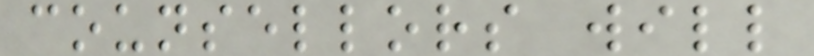counsellors will
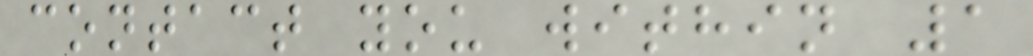contact you within 1
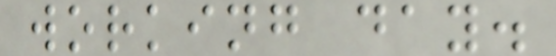working day.
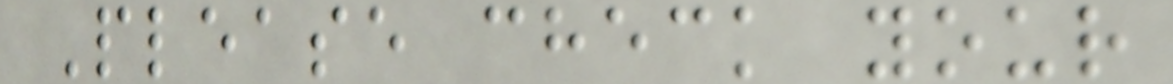Please check your
